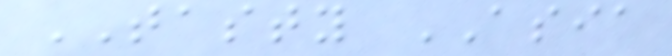TASTY ASIA
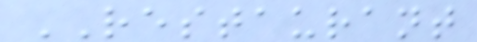RESTAURANT
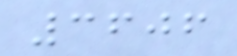3606
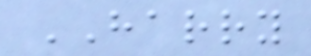HARRY
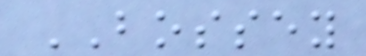BOSSEY
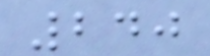240
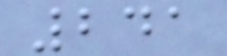241
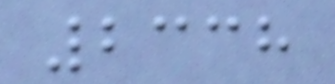2338
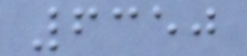6350
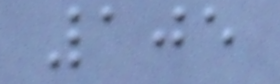105
